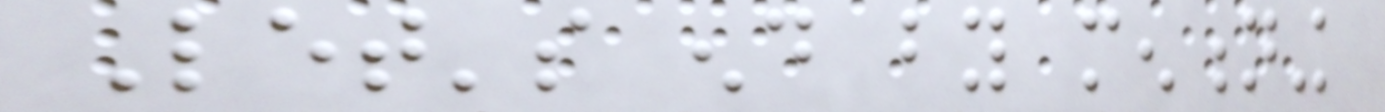Let's end by mentioning
